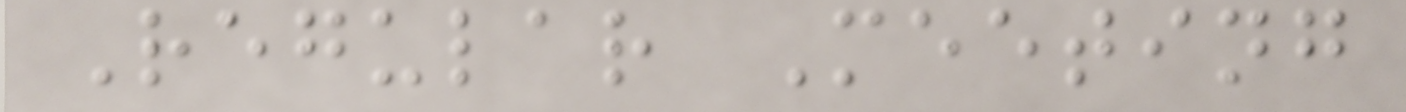Regular Meeting
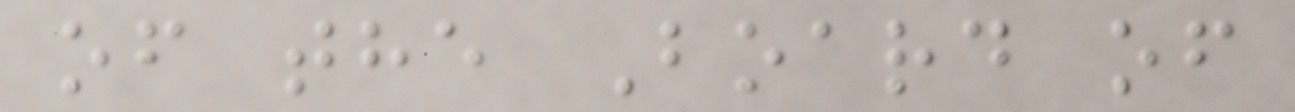of the Board of
